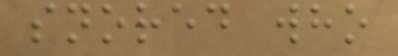snored who
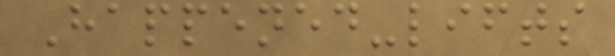Happened-lifts
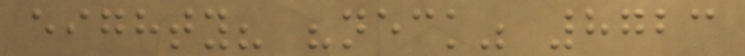eighty? "neck" 8723
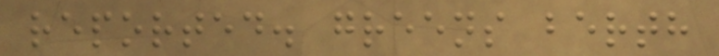reported. greens berth
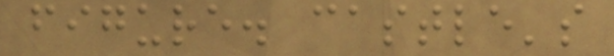figure. castle's
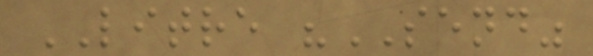LITRE "SEND"
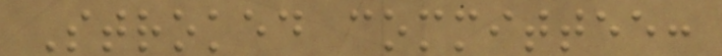Stroked committee:
